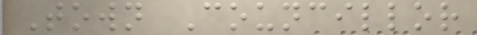Town Councillor
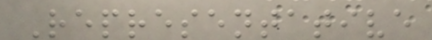Representative
